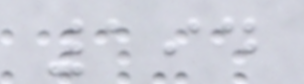194
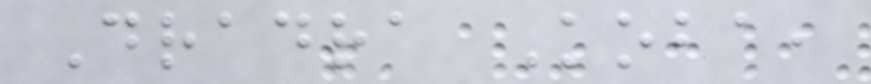Dradra Koba,
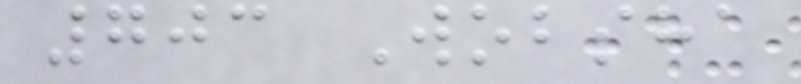703 Wobsha
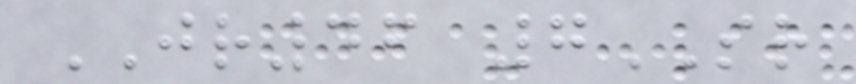JR46 7SR
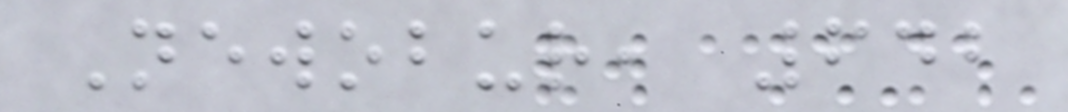Newobur, 642
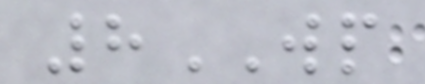8WP
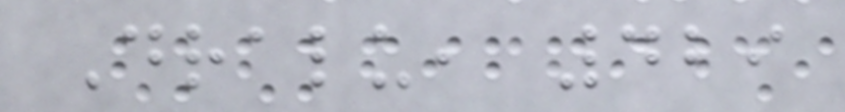Dralu, 429
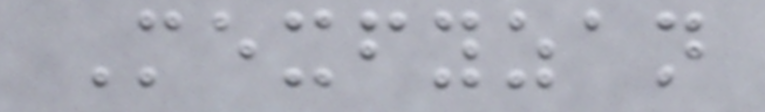Mexfyzan
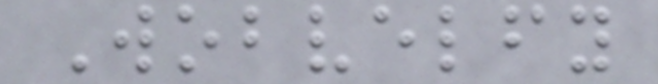Wobvelfy
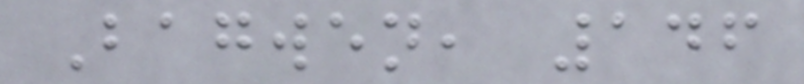Bagwen, 146
